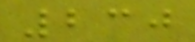230
